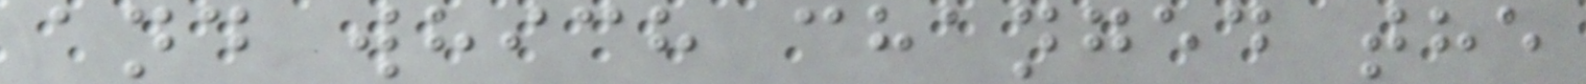and which changed the
